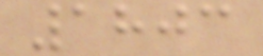1803
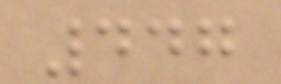447
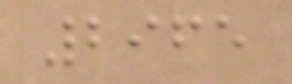2965
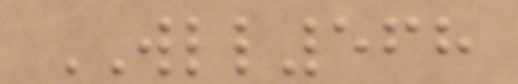WLL568
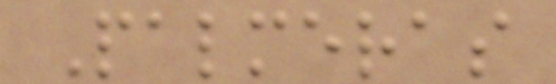Palmeras
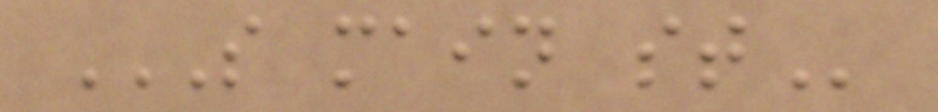S MAIN ST
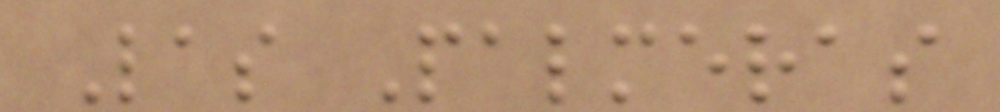Las Palmeras
